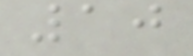10
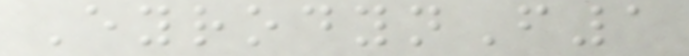EyrodynF1
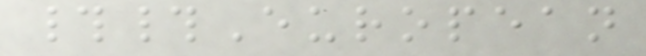##European
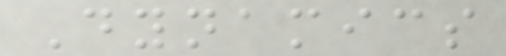Dynamics
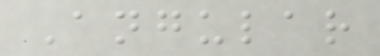Angular
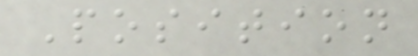Position
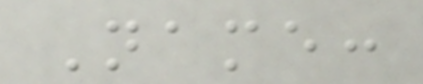Name:
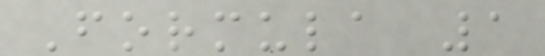Formula 1
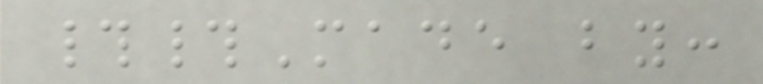##Made by:
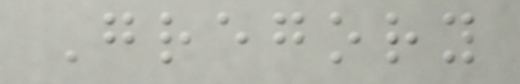Gregory
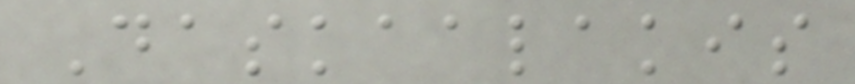Daskaalakis
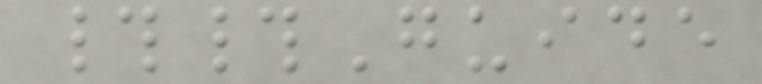##Guide
